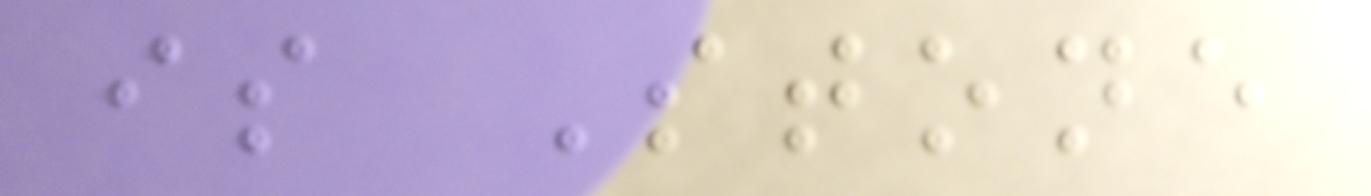is Stone
